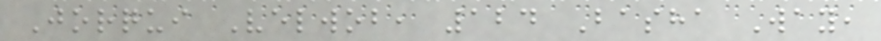Jorqui Velwob, 124 Basha Way,
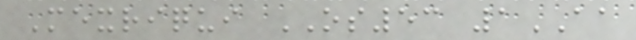Mexriqui OS53 1AA
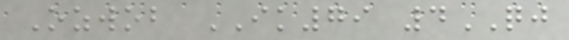Ozwob IK79 4QJ
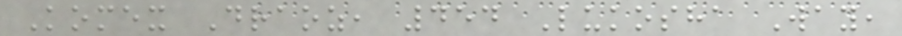Komex Draoz, 454 Lukosha Way,
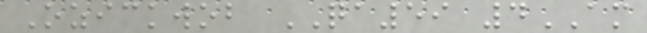Ozickwob QA59 4AM
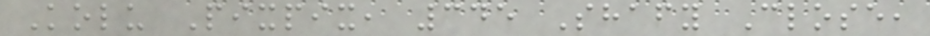Kolu Pixpix, 345 Shafy Close,
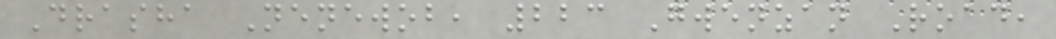Drasha Nenewob, 223 Gwenzan Road,
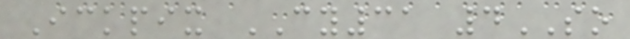Ickpix CY31 4SO
